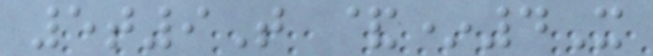5t9T &*4X
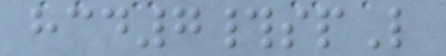hcd7#spL
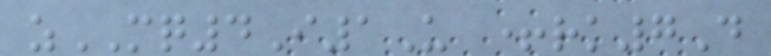zMQ4I1U +rk7D
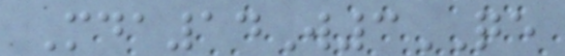Mda14W3QE
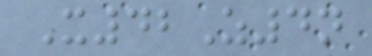X42Z4n
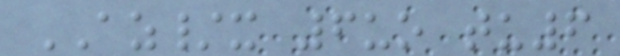AZ/x 6uo tu6
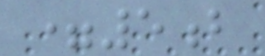=5b
